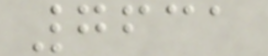7631
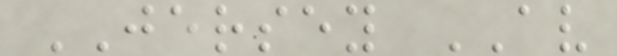JERSEY AV
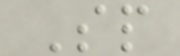Sp
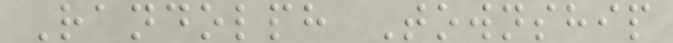Randolph Township
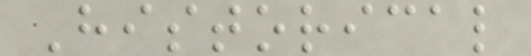Historical
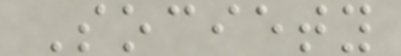Society
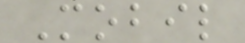Mobil
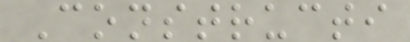Constructi
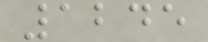1245
